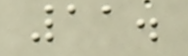11.
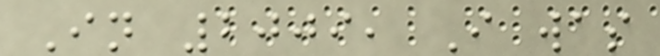In 2009, I was
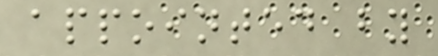appointed by
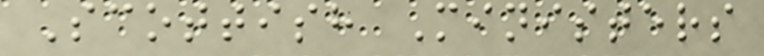Scottish Ministers
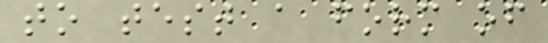to test a form of
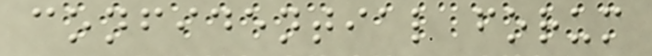confidential forum
